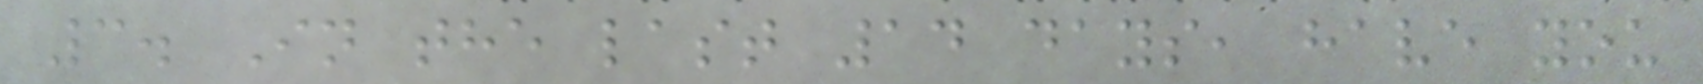3. In the last 14 days, have you
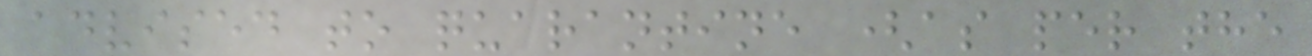advised to quarantine (as per the
